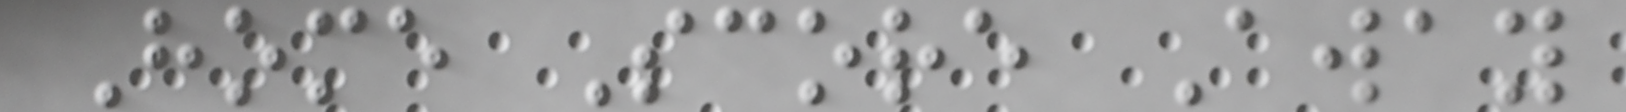Home Score Away
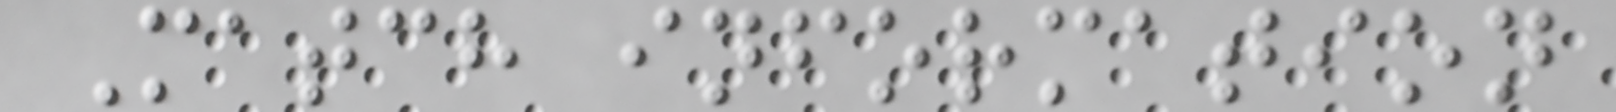Match information
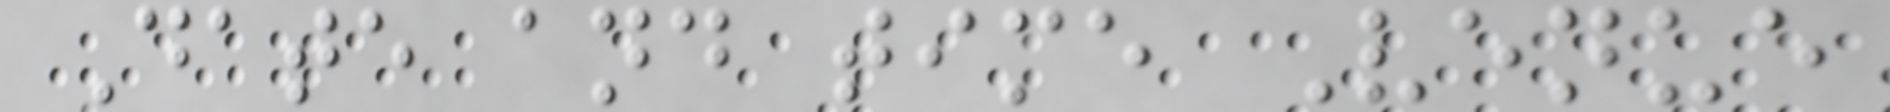Date and time Venue
